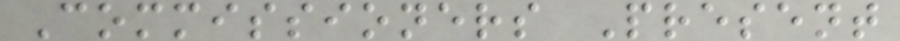Commissioners Present
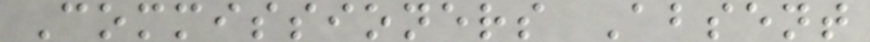Commissioners Absent
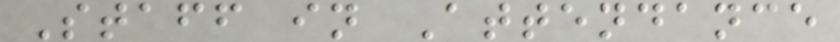Staff in Attendance
